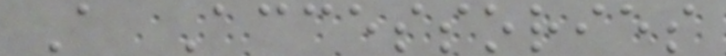A Accessories
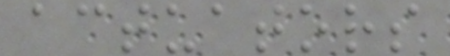actuators
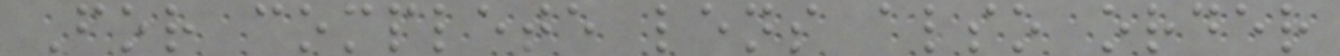For complete lens also order
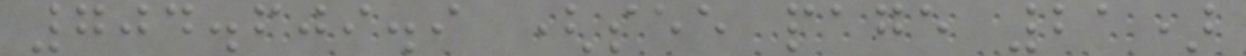704.609.9 (see page 21)
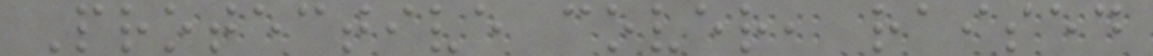Protective cover, raised
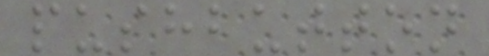pushbutton
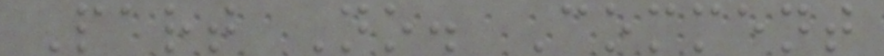Part No. Comment
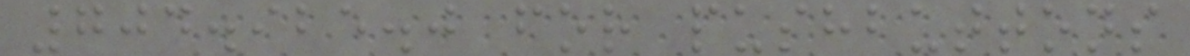704.925.0 for pushbuttons
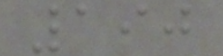190
